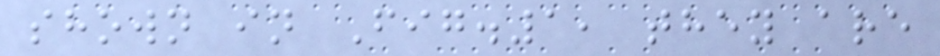shown in Fig.1, they are
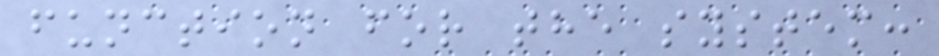function for the system:
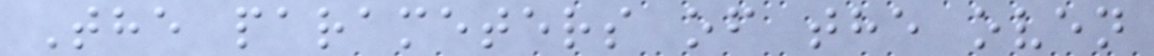The parameters of the oven
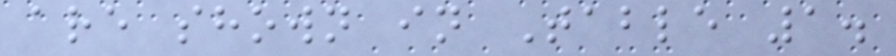are shown in Table 1.
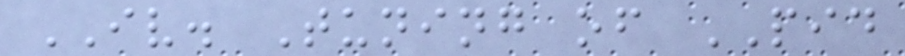IV. Tuning of PID
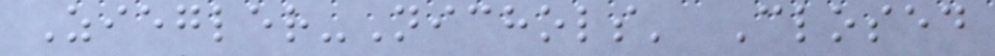Ziegler-Nichols' Closed
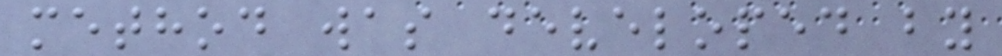method was developed by
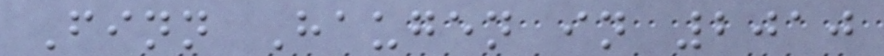Finn Haugen in 2010
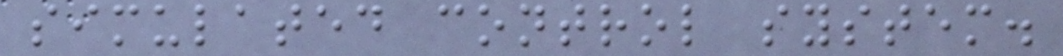simulated control system.
